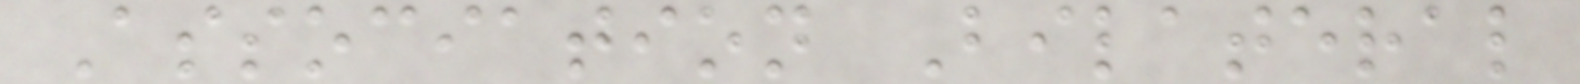Association Bilateral
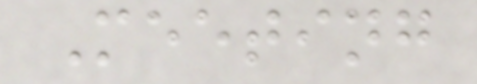Meeting
